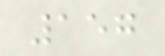157
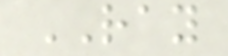RAY
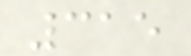315
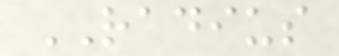RADIUS
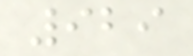929
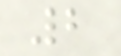2
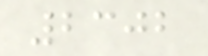2302
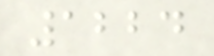1224
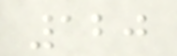120
